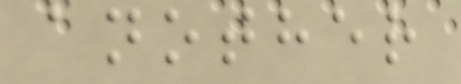another
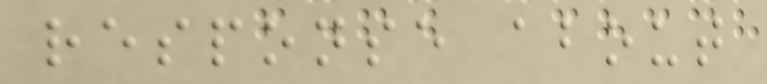response about
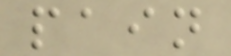pain
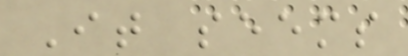It seems
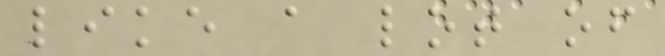like a lot of
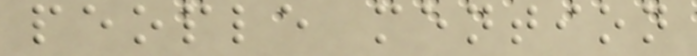people mention
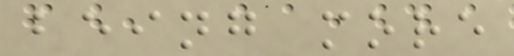being more
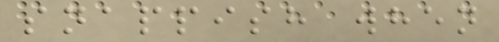snappish when
